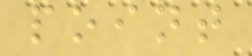point
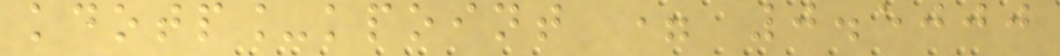kdotp_kpoint = 0.5000
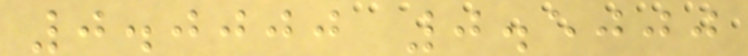0.0000 0.5000
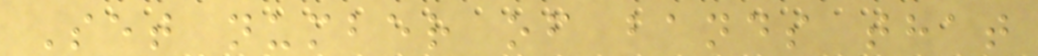Set number of bands that
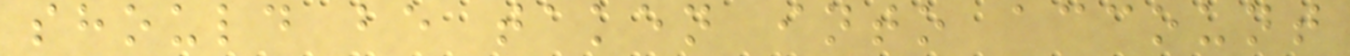should be taken into account
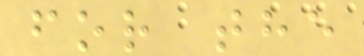for the
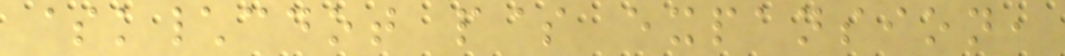$k\cdot p$ expansion,
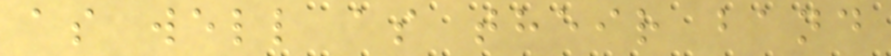as well as their band
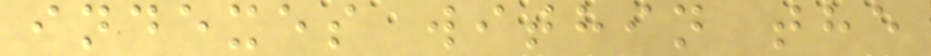indexes within the
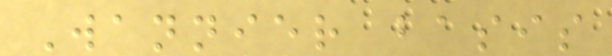Wannier basis
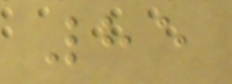85
